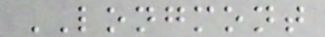LONGMONT
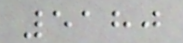5180
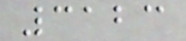3123
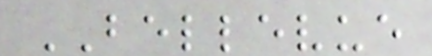BELLEVUE
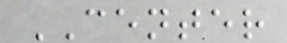CENTER
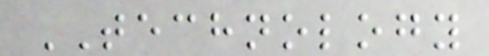TECHNOLOGY
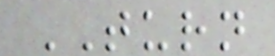TURN
